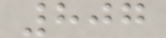807
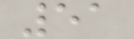51
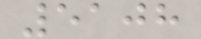5108
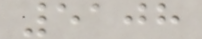5108
